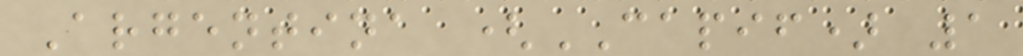Argentina (CAPIF) 1
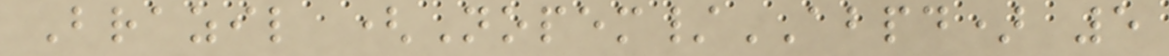Brazil (Nopem/ABPD) 5
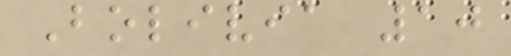Bolivia 10
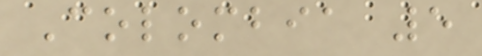Colombia 5
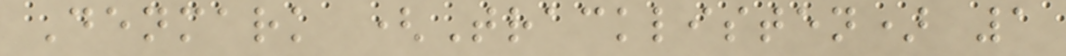Denmark (Tracklisten) 1
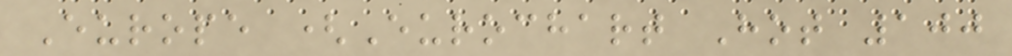Europe (Eurochart Hot 100
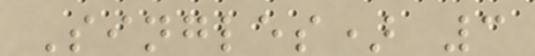Singles) 3
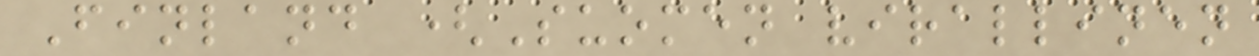Finland (Suomen virallinen
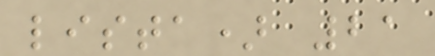lista) 21
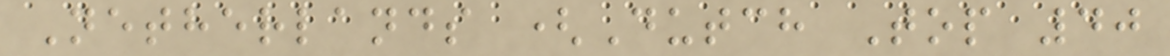Netherlands (Dutch Top 40
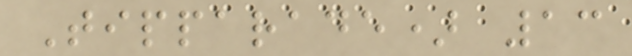Tipparade) 13
